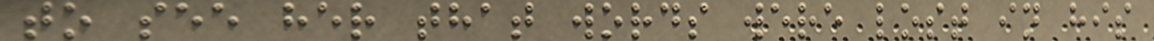to see her that words were lost in his
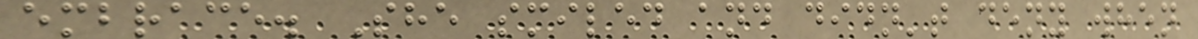embrace. She smiled and didn't deny when
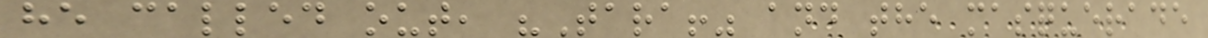he called out, "Tara!" and the masquerade
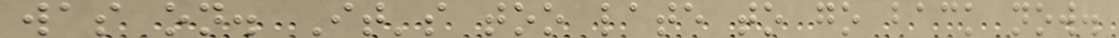was on. It's too late to go back now.
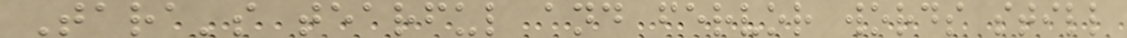Tara's tearful and fervor words still
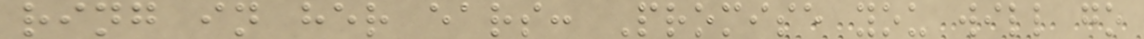ring in her ears: Promise you will go
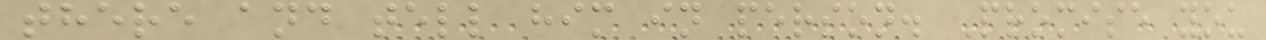there and tell him in person. Promise you
